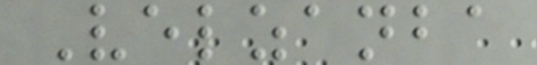Velzanba
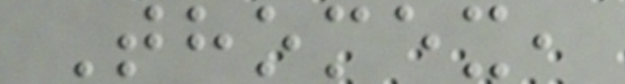Thomex,
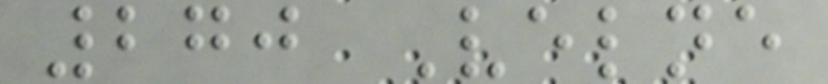270 Velne
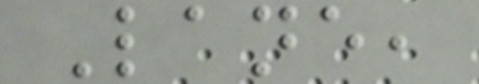Lane,
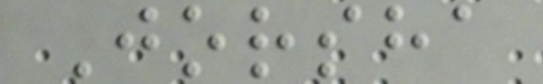Jorsha
